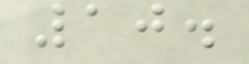10.
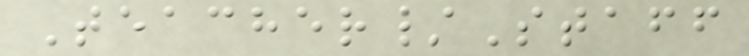Teacher/Staff
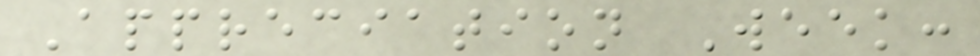Appreciation Week:
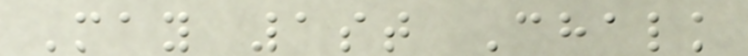May 1st Chalk
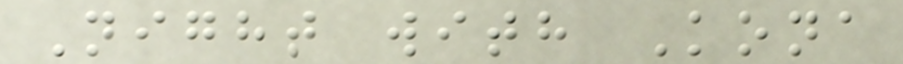Night with Kona
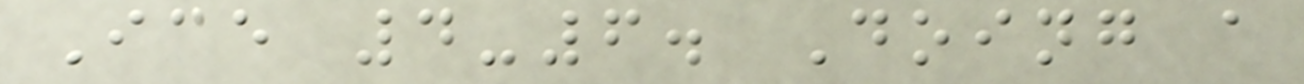Ice 4-6. Doing a
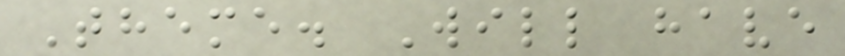Theme. Will have
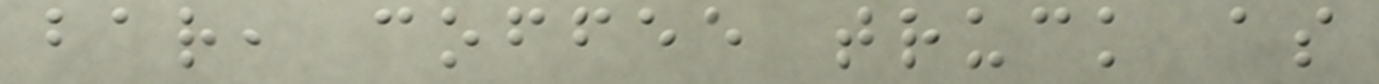bar, coffee truck as
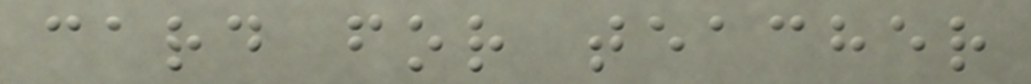card for teacher
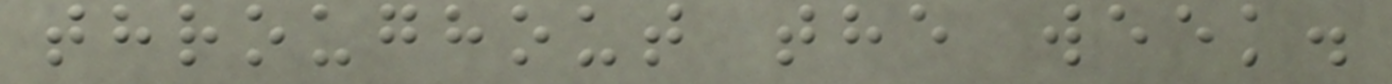throughout the week.
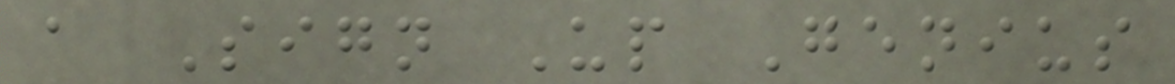a Sign Up Genius
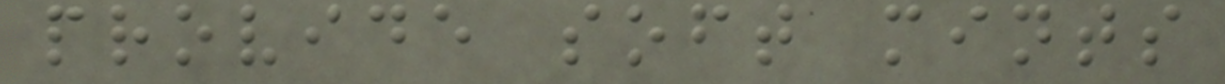provide soft mints
